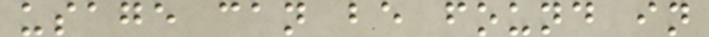usage can be found in
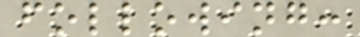following:
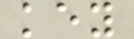key
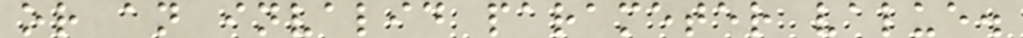or an invalid parameter value.
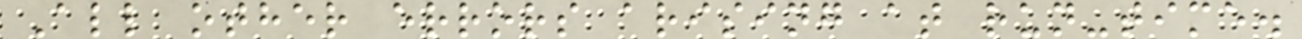All other errors arising at run-time.
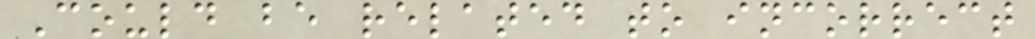Could be related to incorrect
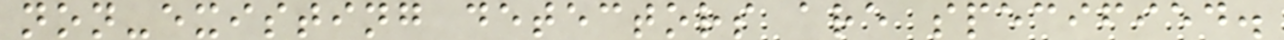non-existing detectors are specified.
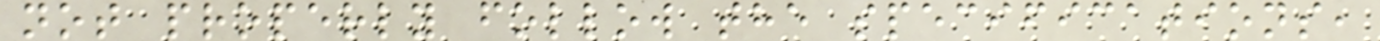not properly follow the specifications,
